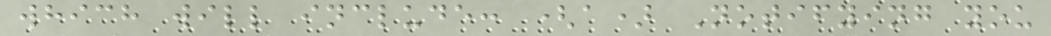which will include: (a) Notifying you
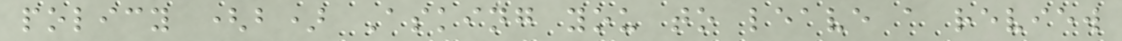policy (b) Asking you to leave a review
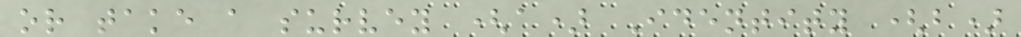or take a survey (a) Identity (b)
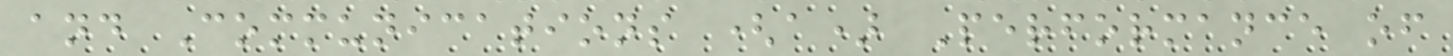and Communications (a) Performance of
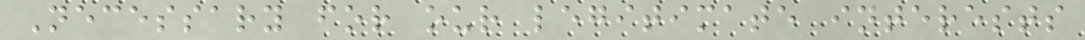Necessary for our legitimate interests
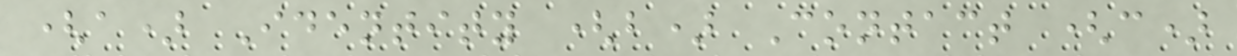(a) Identity (b) Contact (c)
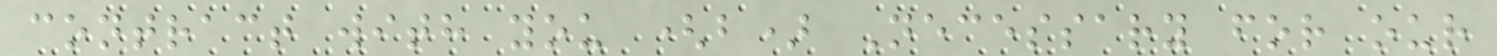contract with you (b) Necessary for our
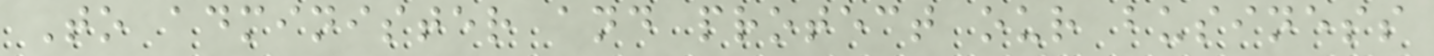To administer and protect our business
